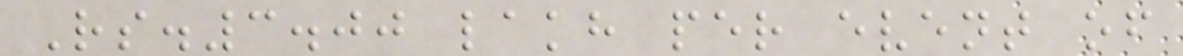Rs.3.00 lakh per event of
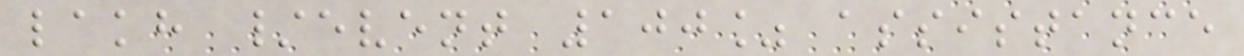lakh /event 100% assistance
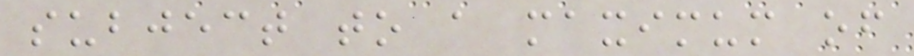subject to a maximum of
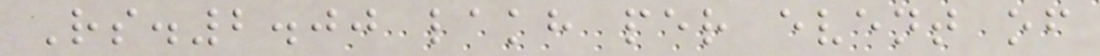Rs.2.00 lakh per event of
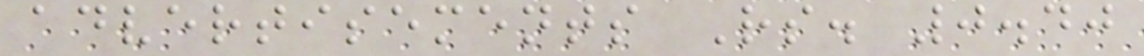advertisements Rs. 0.40
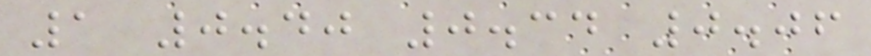1 0.40 0.34 0.06
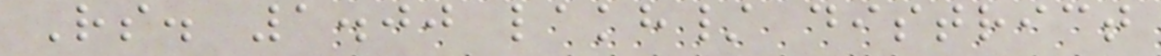Rs. 1.00 lakh/ district
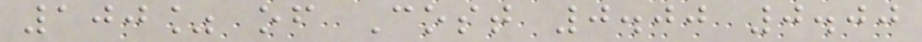100% of Cost 0.00 0.00
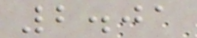2.01
